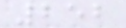252
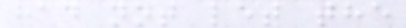had not let the
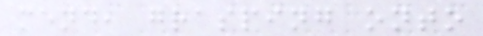mend, grasping onto
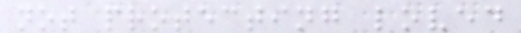not protecting loved
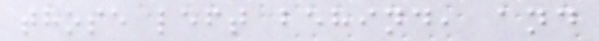those left behind, and
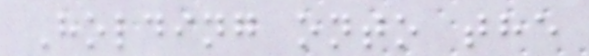Holding onto the
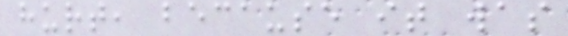hurt, because it was
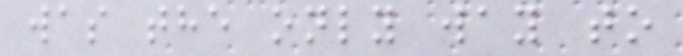was the only way to
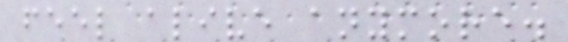feel alive anymore.
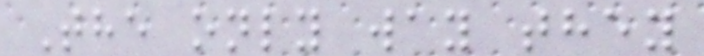The only way they
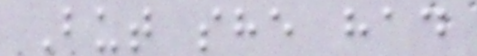But she had
